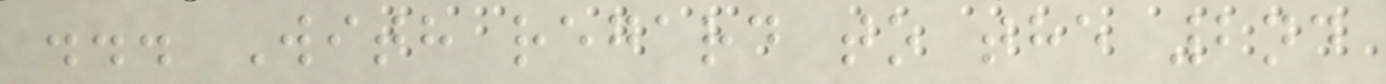... With regard to the 2nd
